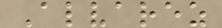Alvarez
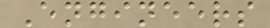Engineers
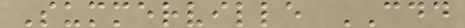Summerville CDD
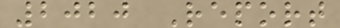2020 Report
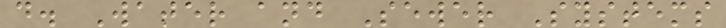d. Water and Sewer Systems
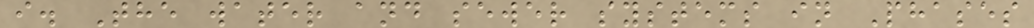i. The water and sewer systems in Phases
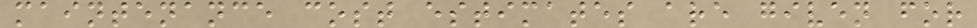maintenance cost estimates are given for
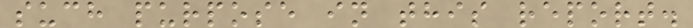such purpose in this report.
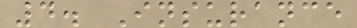4. Insurance
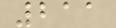211
